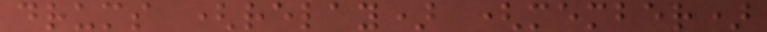drums (relay) (member)
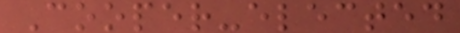Cooper-elected
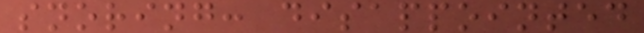snoring: disappointed
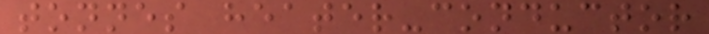tonnes heater-conductor
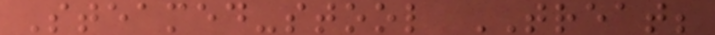Steamed-stool TREAT;
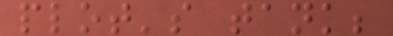plot's tank;
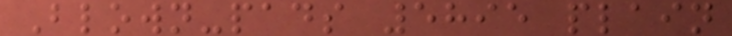Blown-pads 5895 plain
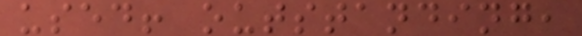used! outstanding,
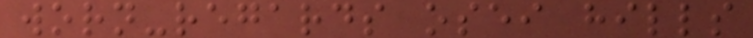worn-regards osei hills
